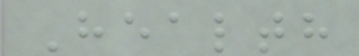Health
